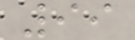99
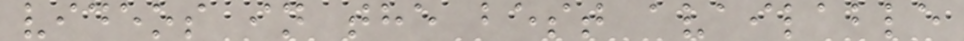videos in the best available
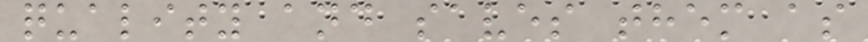quality and saves them as
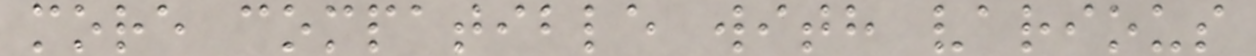more compatible with various
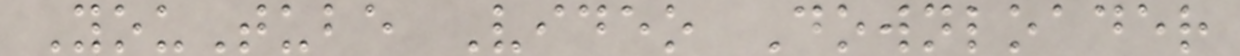YouTube Video Downloader
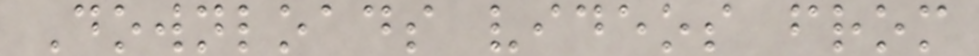Downloads videos from
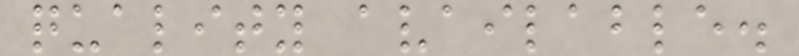quality available.
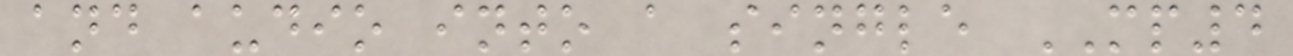and audio into a single MP4
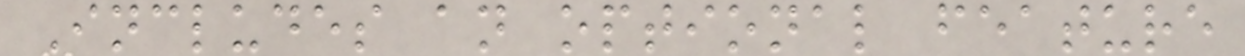Includes an optional feature
